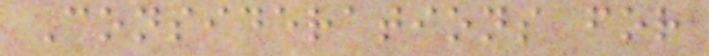Considerations for
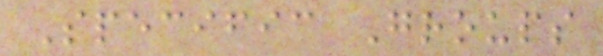Specific Groups
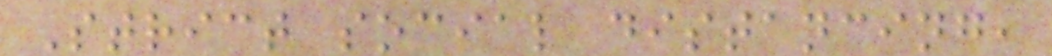Strict social distancing,
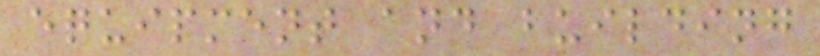equipment and building
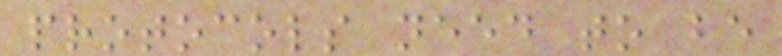protocols need to be
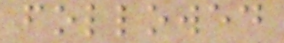followed
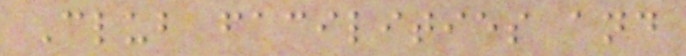Club facilities and
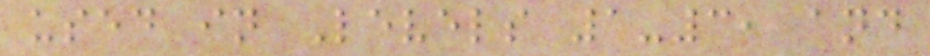used in Levels 1-3, and
